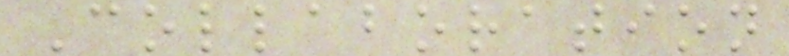Collaboration
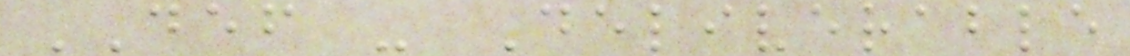DEF - Deliverable
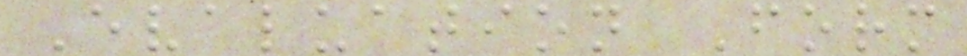Evaluation Form
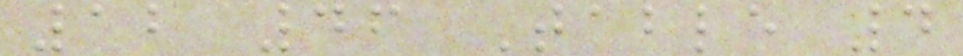12 46 Table 4
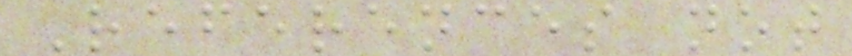References not
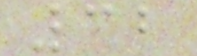32
